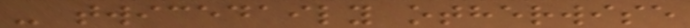- twicedaily otherwise
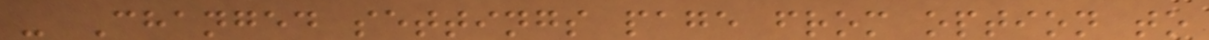- Changed settings page from option to
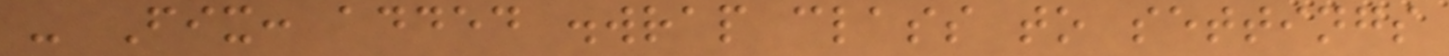- Fix: added .wrap class to settings
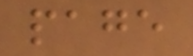page
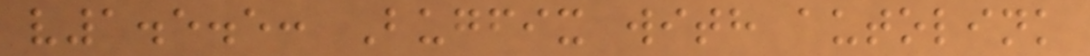v1.5.5: Bugfix with autolink
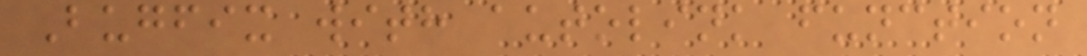Bugfix with autolink function
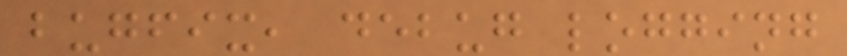bugfix, debug logging
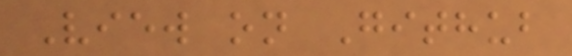View on Github
